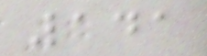141
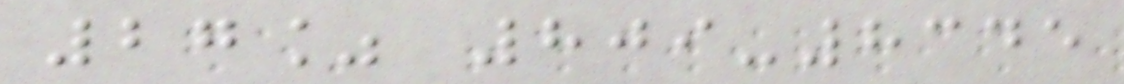27% 809-8345
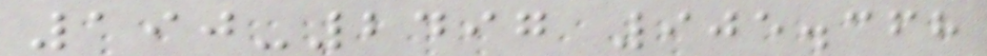190-2497 905.368
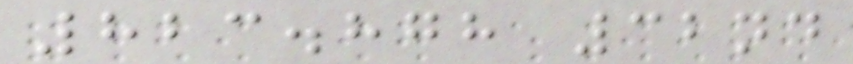823.878 32nd
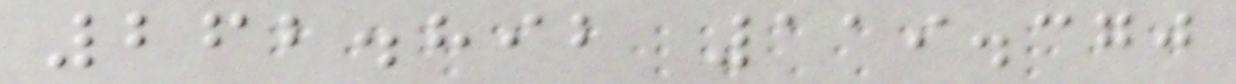262.892 119.370
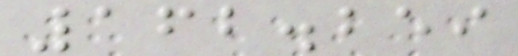162.259
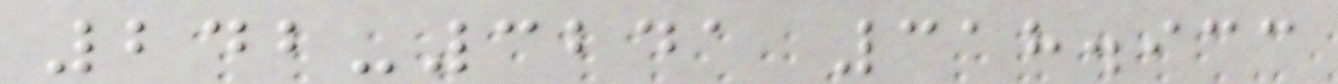242-3241 318.933
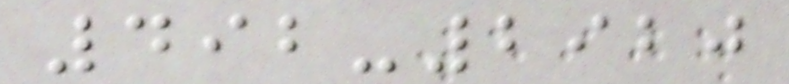492-2920
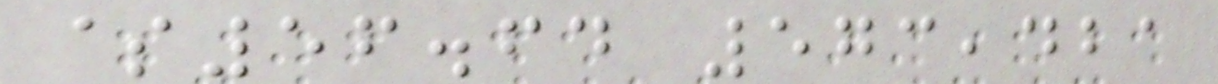$56.64 573,421
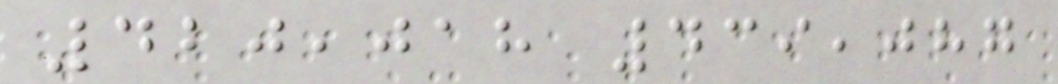420,018 439,087
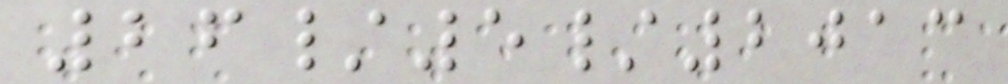26/5/2013
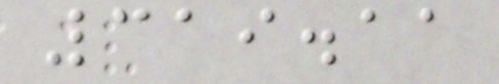319.11
